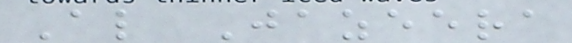Al Jazeera
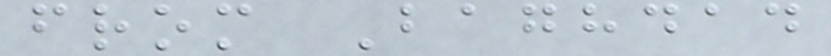from Baghdad
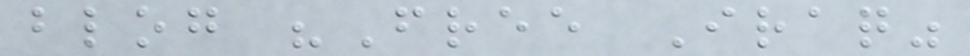blog "Free Iraq"
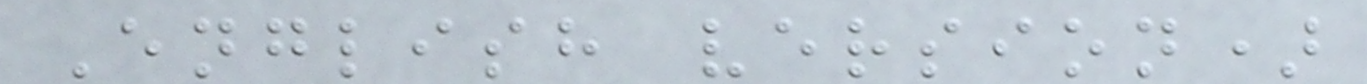English version)
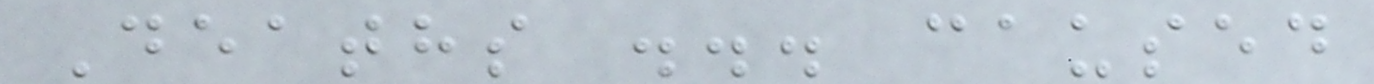Deaths ... caused
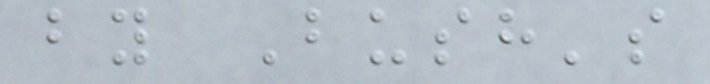by Bush's
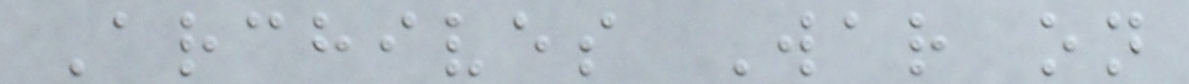Archives War on
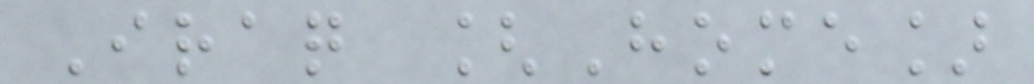Iraq [Home]
